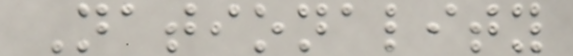Nationality
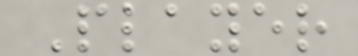Player
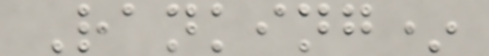Ranking*
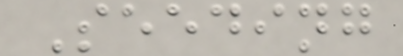Seeding
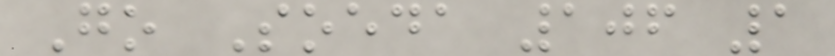Go Soeda 106 1
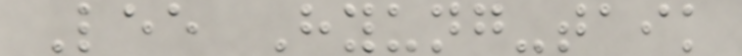Lee Hyung-taik
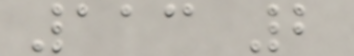113 2
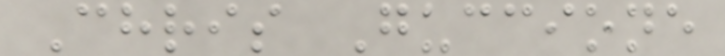Chris Guccione
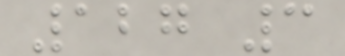127 3
